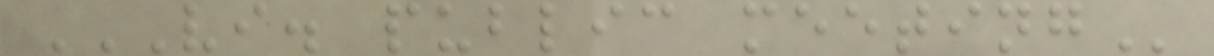VI. PUBLIC MEETING
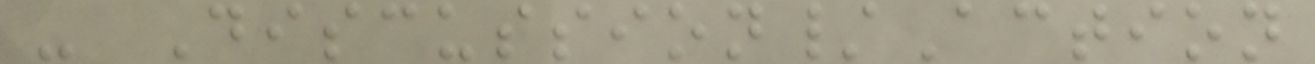- Discussion/Action
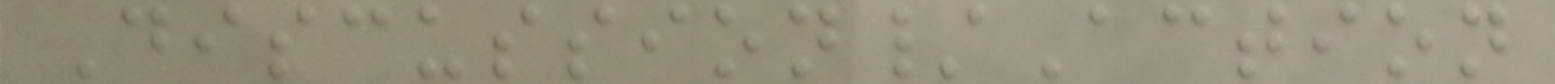Discussion/Action
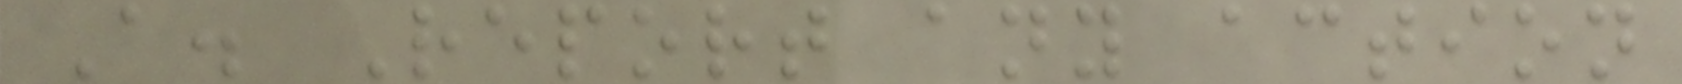A. Report any action
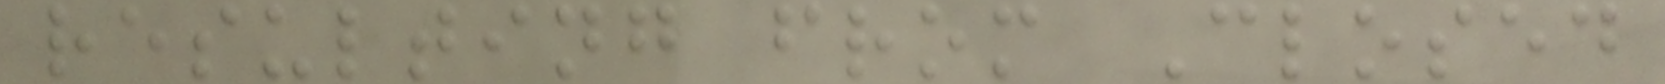resulting from Closed
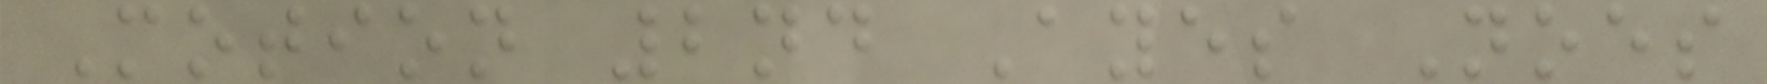Motion 2nd Ayes Noes
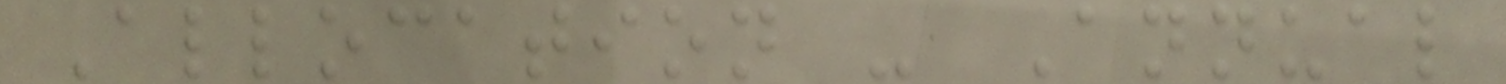Allocation - Annual
